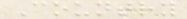Country
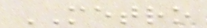METRO
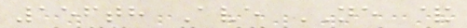156th Ave NE &
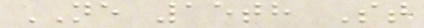NE 15th St
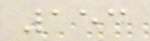153
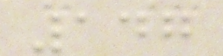147
